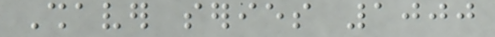Shaver series 1000
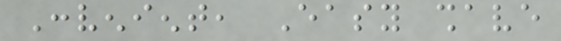Convenient, Easy shave
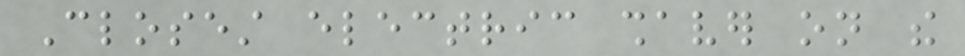Closest electric shaver on the
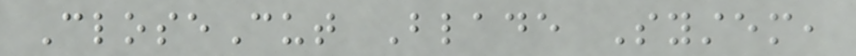CloseCut Blade System,
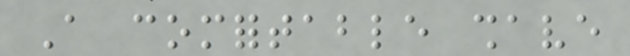A comfortable shave
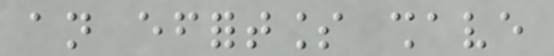an effortless shave
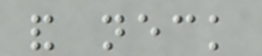and neck
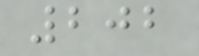202
